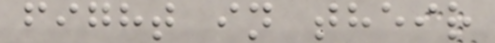fight in their
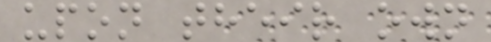upon their own
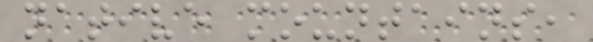native mountains,
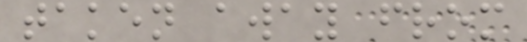taken away from
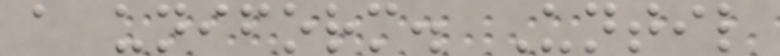a uniform. Until
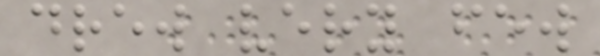drew very few
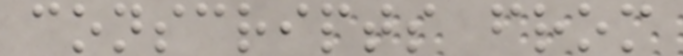conscripts from
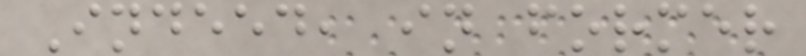Indeed, in former
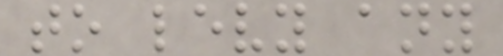to levy any
